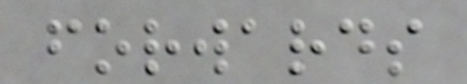forwards
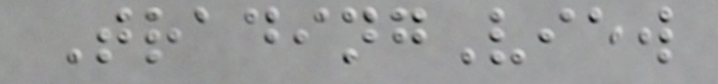TradingView
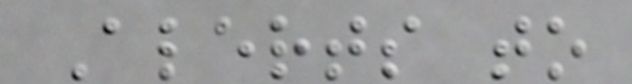Alerts to
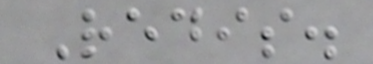Redis.
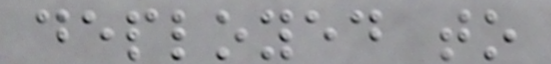deployed to
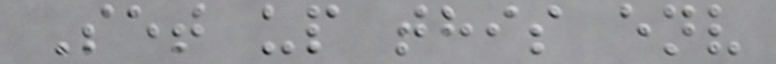Set up this env
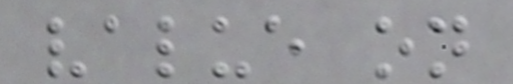value on
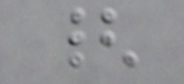{
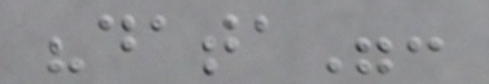"data":
